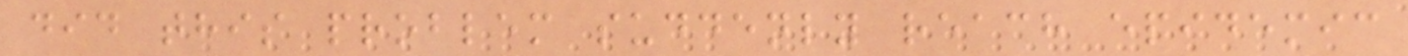did this problem suddenly reach epidemic
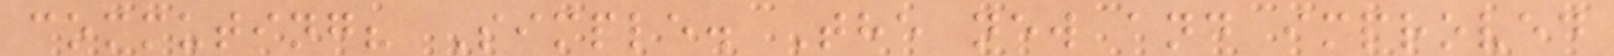commuting? Simple. The new and improved
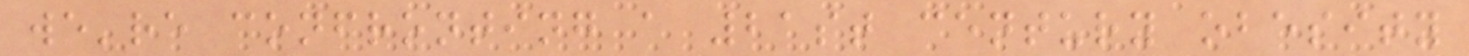we're confronting a 21st century obesity
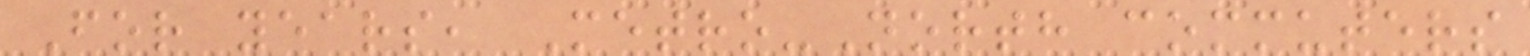For years, Metro-North commuters
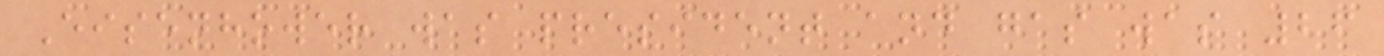Eisenhower was president and gas was 26
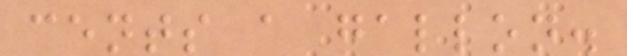cents a gallon.
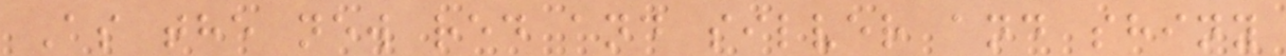As the new red and silver and shiny
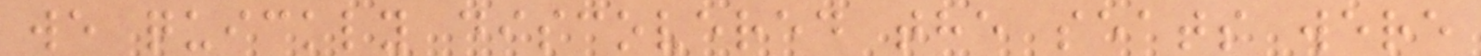we quickly discovered the seats were
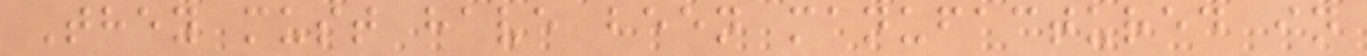They must have been manufactured in
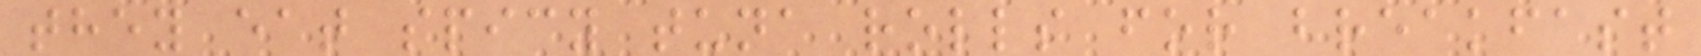they eat spicy tuna rolls for breakfast
